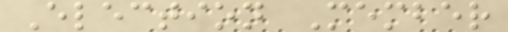Election Member
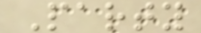Party
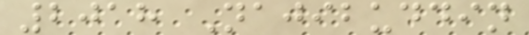2018 Najibuddin
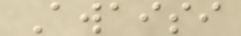Awaisi
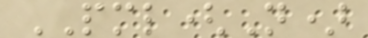PML(N)
